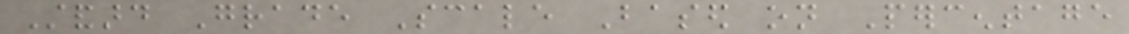Standard Grade Scale Based on Percentage
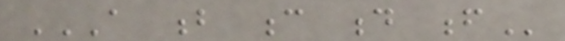A B C D F
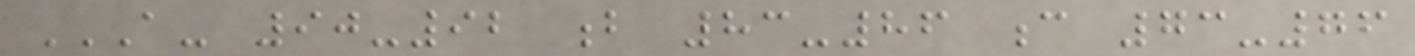A- 90-92 B 83-86 C 73-76
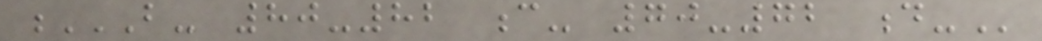B- 80-82 C- 70-72 D-
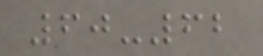60-62
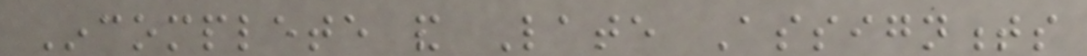Incomplete and Late Assignments
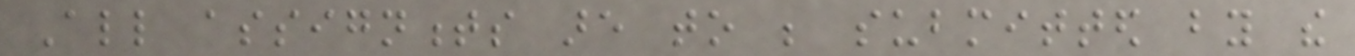All assignments are to be submitted by the
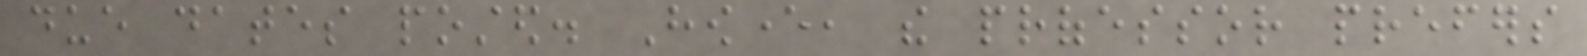due dates posted. However, the professor prefers
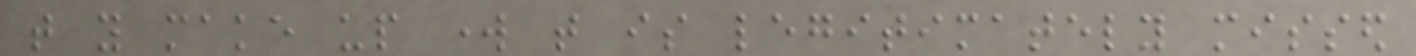that you make up work that is legitimately missed
